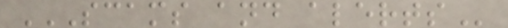SCAMS AND ALERTS
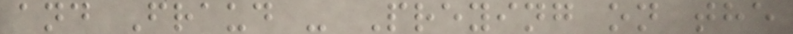and Fraud - Preying on the
